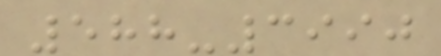588-3990
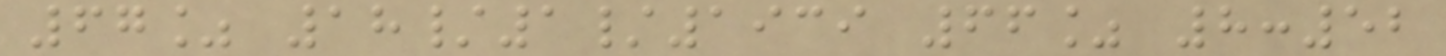67% 18/1/1939 66% 8:52
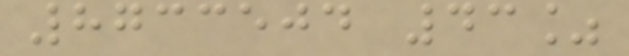8733504 43%
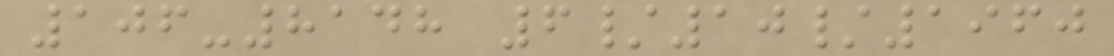106-8148 6/10/1960
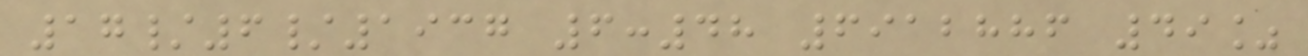17/6/1937 6:48 6912886 49%
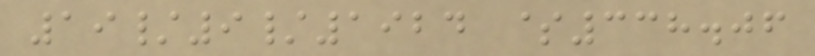19/9/1924 $338.06
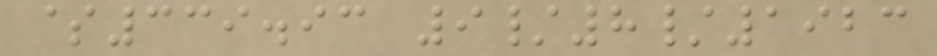$339.93 9/8/1923
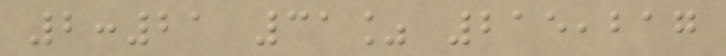2:21 31% 215,217
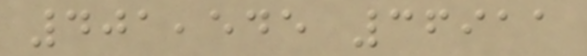401,545 36911
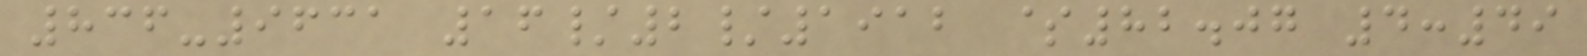836-9631 16/2/1912 $82.07 4:49
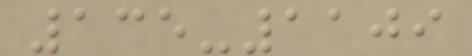135-1109
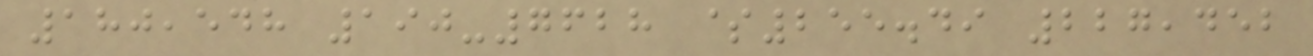180,548 190-7628 $255.49 227,452
